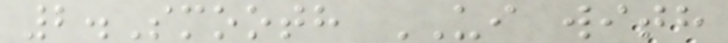2.Smooth UI with
